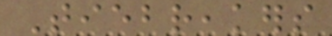Tiebreakers
